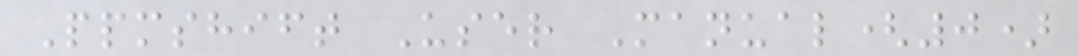Ppmshift User Manual(0)
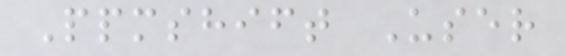Ppmshift User
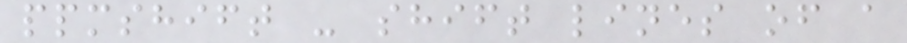ppmshift - shift lines of a
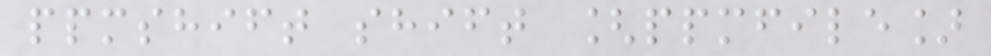ppmshift shift [ppmfile]
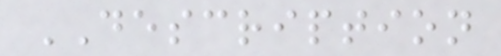DESCRIPTION
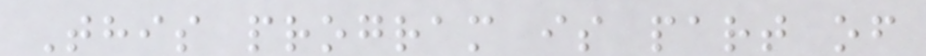This program is part of
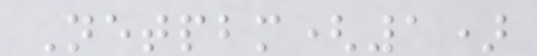Netpbm(1)
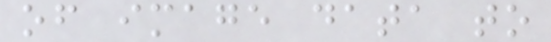of image data to
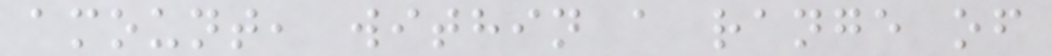amount, within a range of
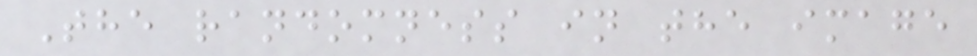The randomness in the image
